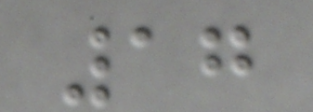17
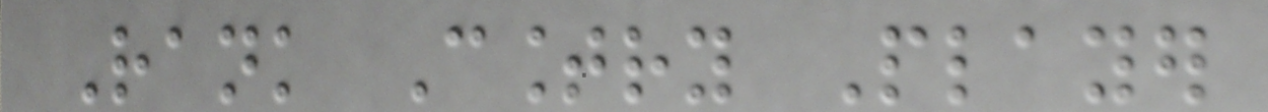Rank Country Player
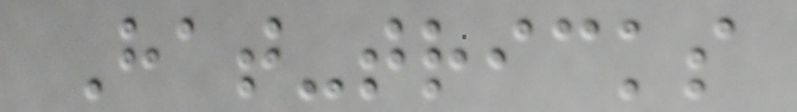Hat-tricks
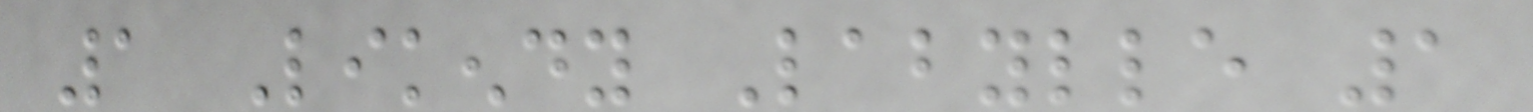1 Likendy Labylle 1
